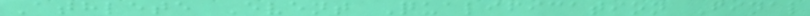Athlete Event Qualification Final
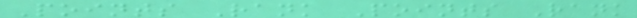Points Rank Points Rank
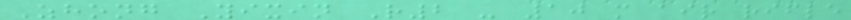Zhong Yixin R2 - 10 m air rifle
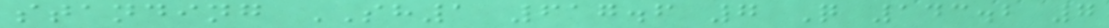standing SH1 617.6 7 Q 143.2 7
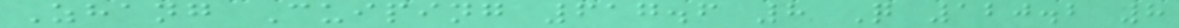Zhang Cuiping 617.6 8 Q 120.2 8
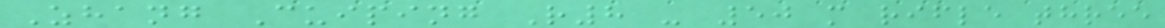Zhang Cuiping R8 - 50 m rifle three
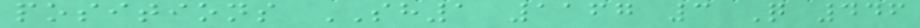positions SH1 1167 3 Q 446
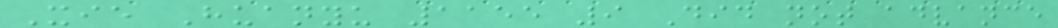Xie Huanyu 1155 9 Did not advance
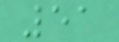51
